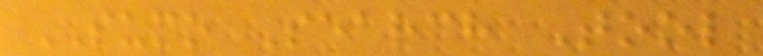SUMO Search Tool
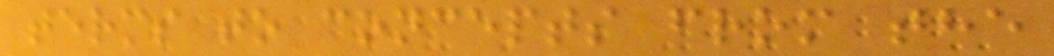terms to concepts from the
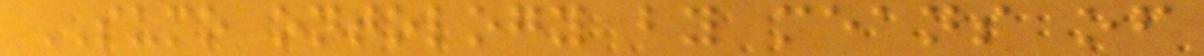SUMO ontology by means of
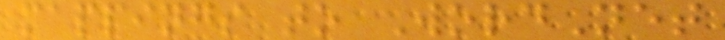mappings to WordNet
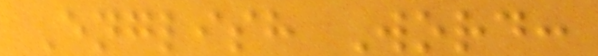English Word:
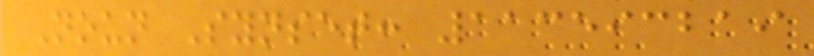Noun Synset: 113593219
